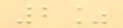2%
